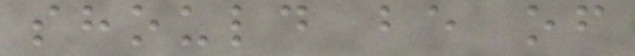should be of
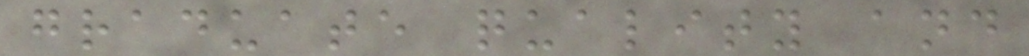graduate quality and
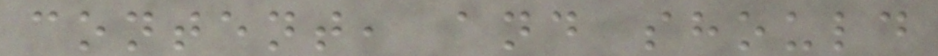content, and should
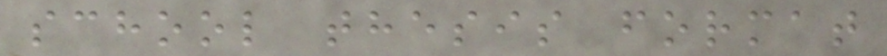school thesis format
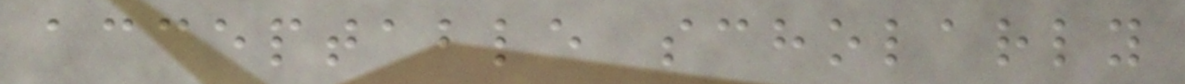acceptable scholarly
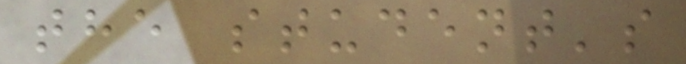the student's
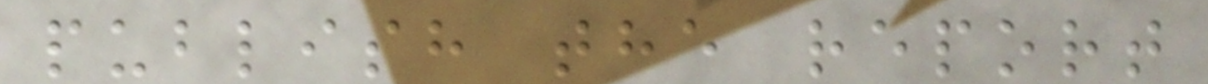publish the report
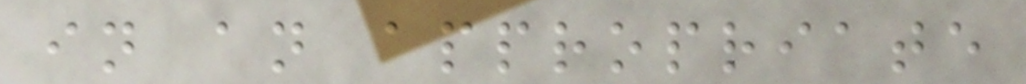in an appropriate
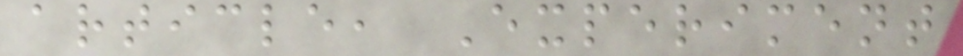article, Experiment
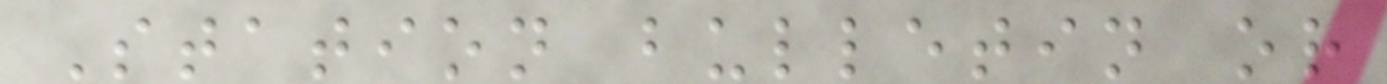Station bulletin or
